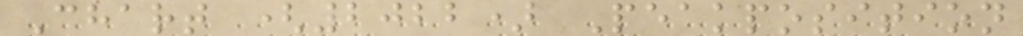Chart (2022) Peakposition
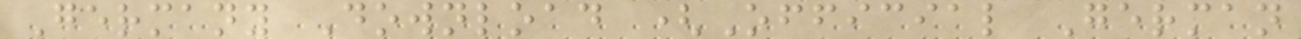Germany Download (Official German
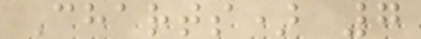Charts) 7
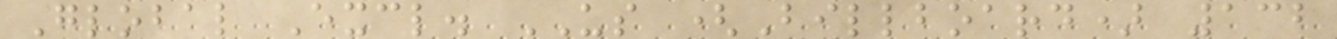Global Excl. US (Billboard) 132
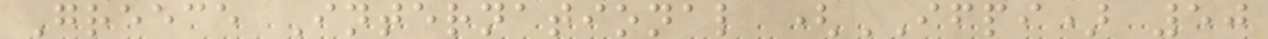Greece International (IFPI) 50
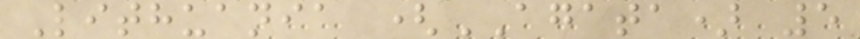Lithuania (AGATA) 5
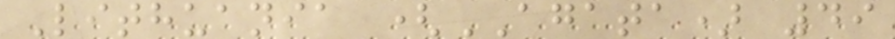Lithuania (AGATA) 49
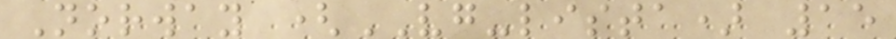Norway (VG-lista) 15
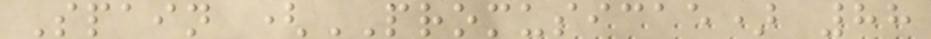Spain (PROMUSICAE) 88
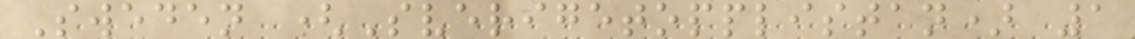Sweden (Sverigetopplistan) 1
